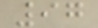97
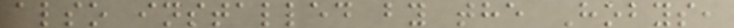also installed by the Hobys,
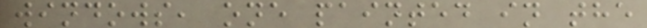windows, one painted in the
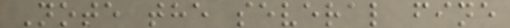Note the several fine
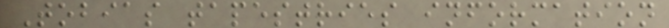Tobias tapestries information
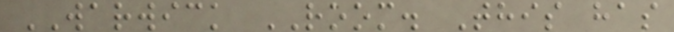WARWICK ROOM. This has
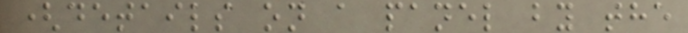(details on a panel by the
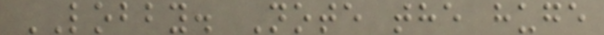LOBBY. Note the huge
